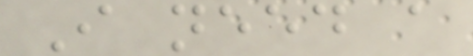I need a
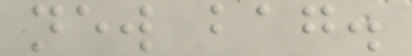new bag.
